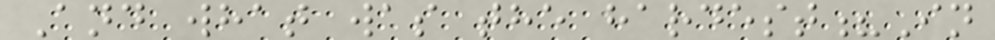And what was the hardest?In
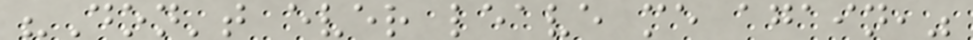"Don't ever leave me again,"
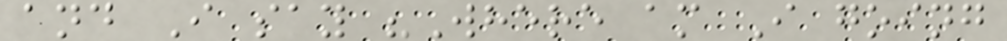and I say "Where am I going
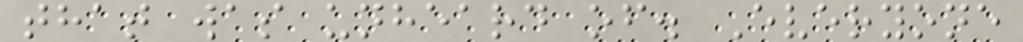that was unheard of. Everyone
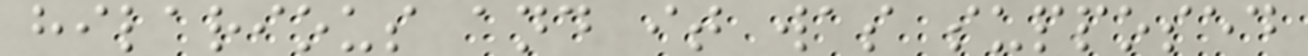hilarious and it was supposed
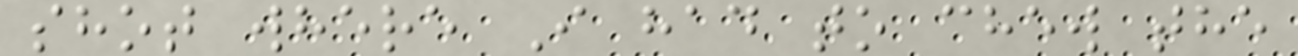shot where I had to chew the
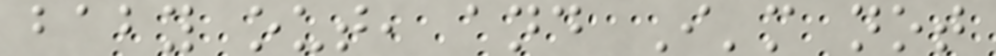baby out, and I'm not
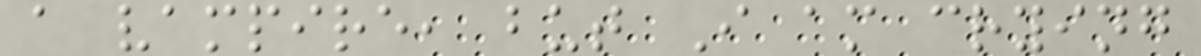a vampire, but I am crying
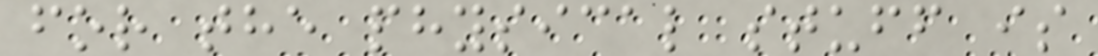for the physical stuff is
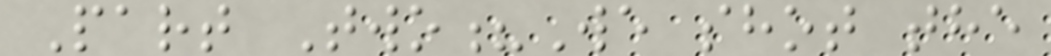Part Two?We shot the
